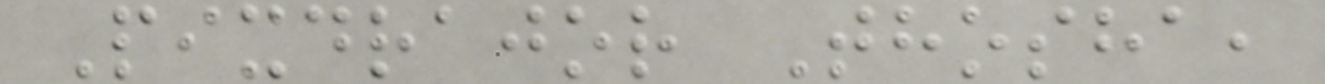Pixdrajor Thosha,
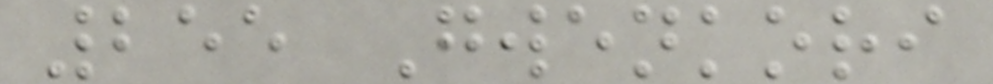255 Gwenkori
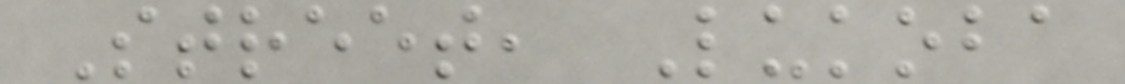Street, Lukoba
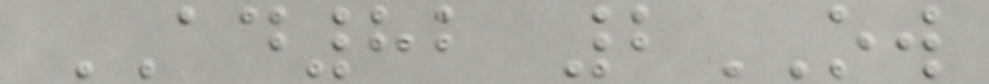AD82 2OW
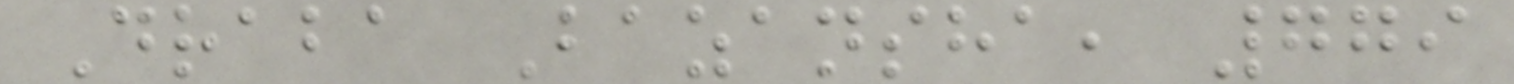Draba Bazansha, 779
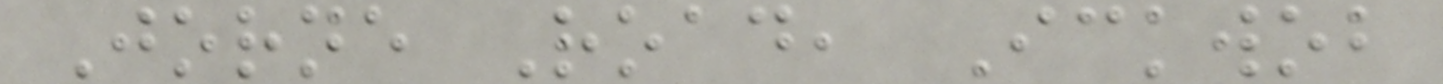Jorne Road, Ickwob
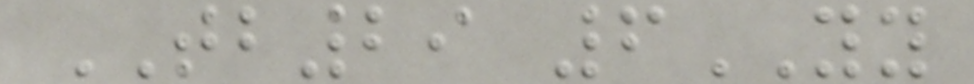TB29 6YY
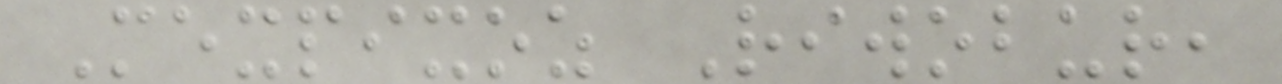Mexpixoz Riwobur,
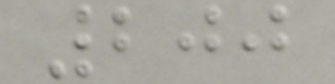200
